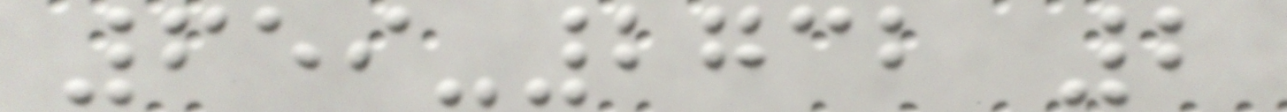659-2732 2
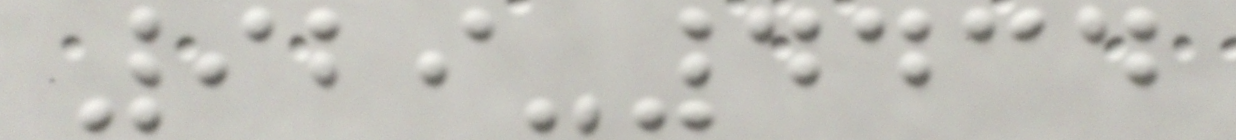929-4434
